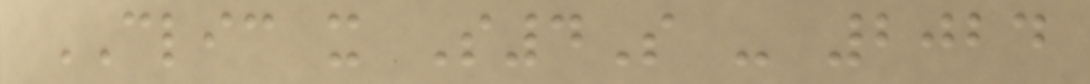CLIC x S4S - 2024
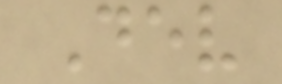Dev
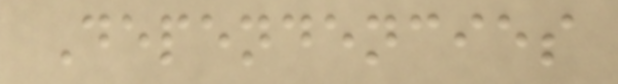Dependencies
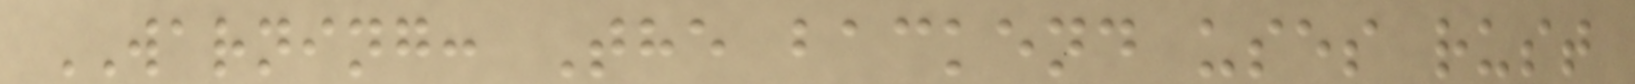WARNING: The backend uses rust
